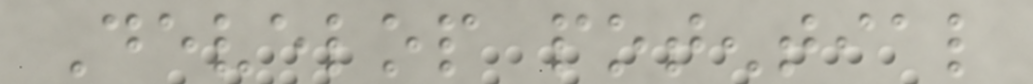Develop potential
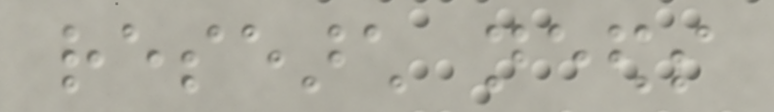research needs
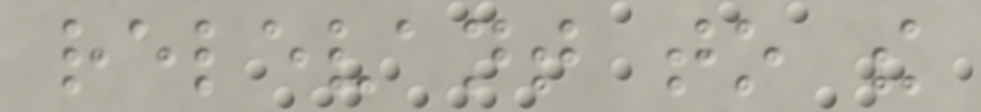relevant to the
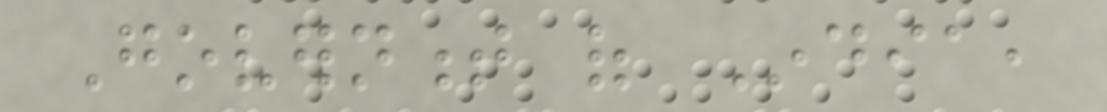Government of India,
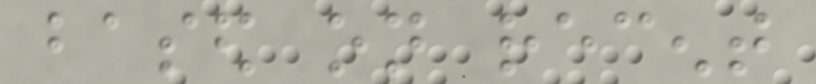based on recent
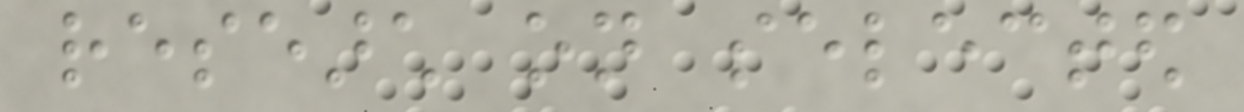research on selected
